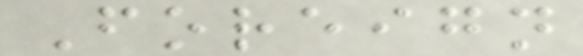Foreign
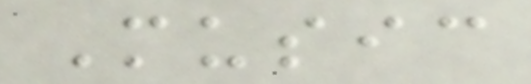Music
